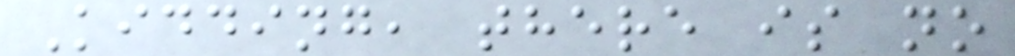Kidding, there is no
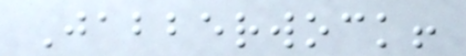Jabberwock!
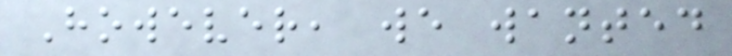However, we wanted
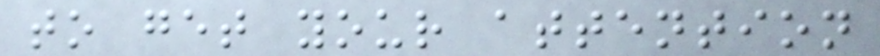to get your attention
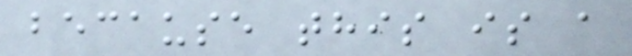because this is a
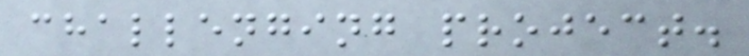challenging project.
